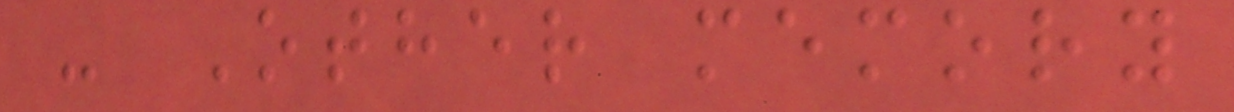- Other memory
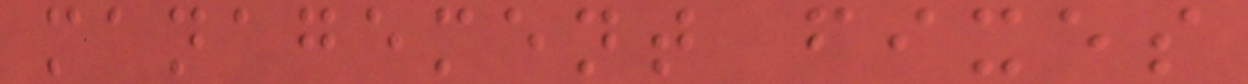management fixes
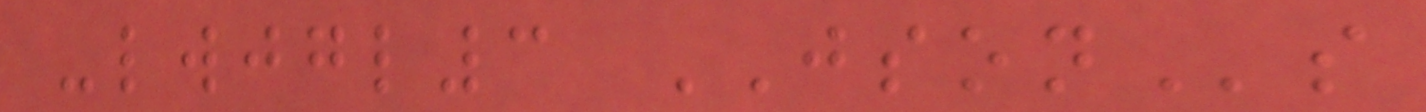-lwjgl3 JSONs
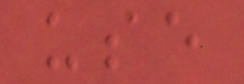use
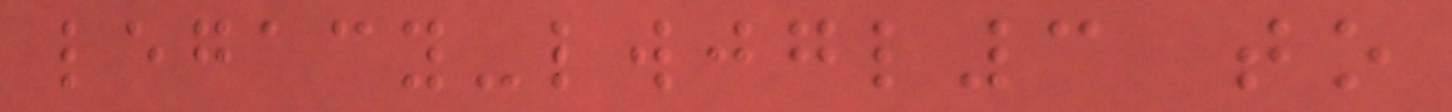legacy-lwjgl3 to
